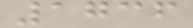1736
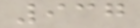937
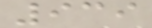939
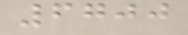6700
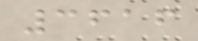3616
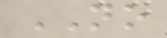NO
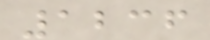1236
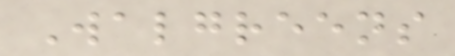Walgreens
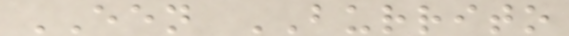EEN BURRITO
